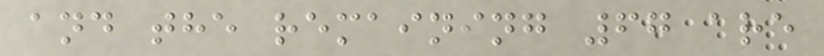and the remaining 67 are
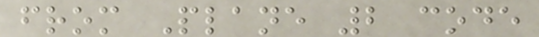from Plane 2 code
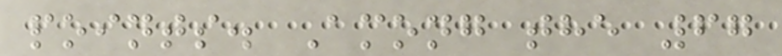points. Among the 67
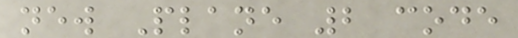new Plane 2 code
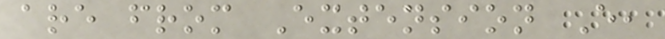are from Extension E,
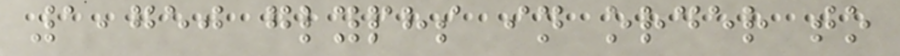1,750 glyphs in order to
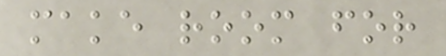make room for
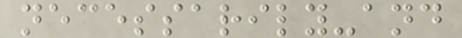necessarily-and
